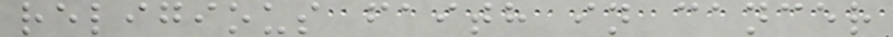religious faith in cancer
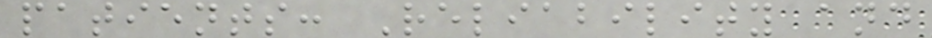patients: Reliability and
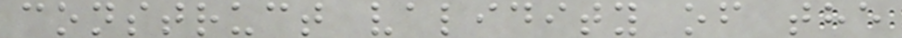construct validity of the
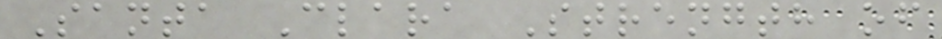Santa Clara Strength of
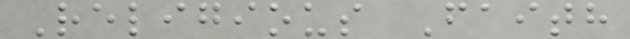Religious Faith
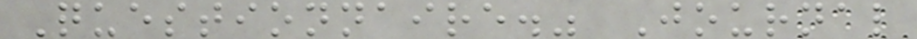Questionnaire." Journal
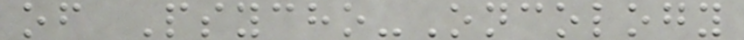of Psycho-Oncology
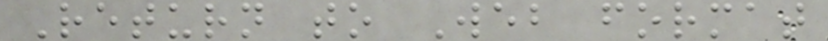Return to Web format
